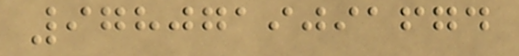9780719091674
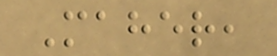Maher,
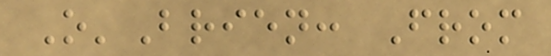O'Brien: From
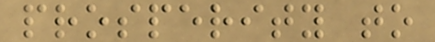prosperity to
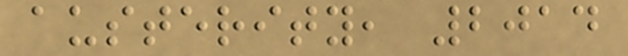austerity, 2014
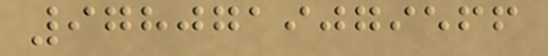9780719079566
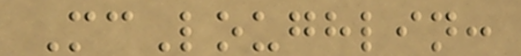McLoughlin:
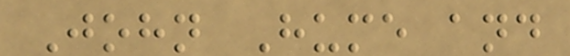John Hume and
